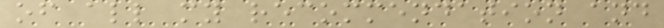of all my recommendation and
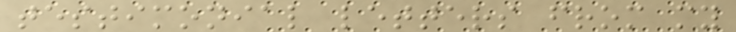testimonial letters from my
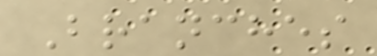Branches
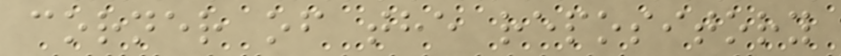corner of the repository
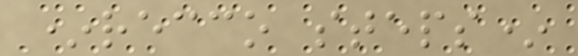*recco steps*
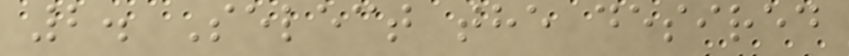2. Select the desired
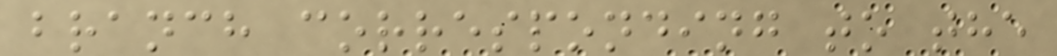branch corresponding to the
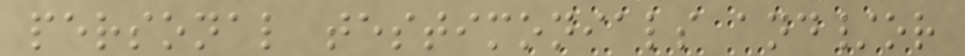personal testimonials and/or
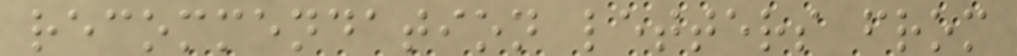recommendation letters from
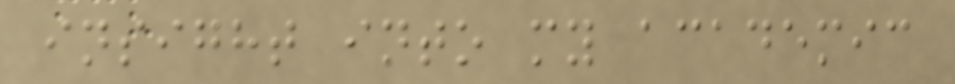insight into my academic
